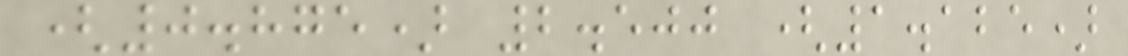(0.875) 2.500 (1.125)
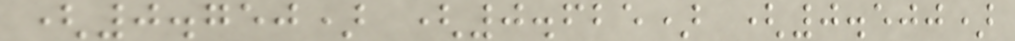(0.750) (0.625) (0.500)
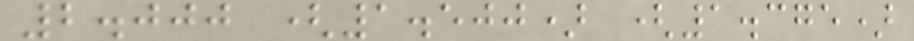2.000 (1.500) (1.375)
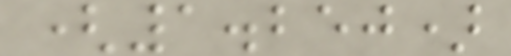(1.250)
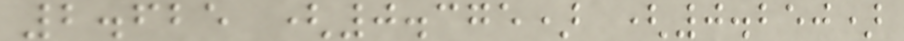2.625 (0.375) (0.250)
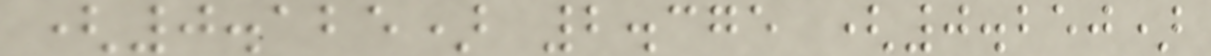(0.125) 2.375 (0.250)
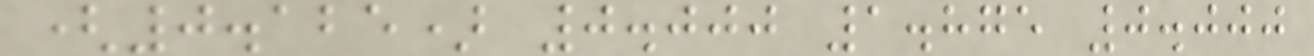(0.125) 0.000 1.875 0.000
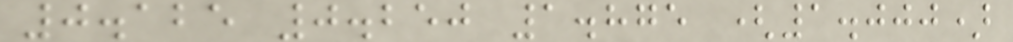0.125 0.250 1.875 (1.000)
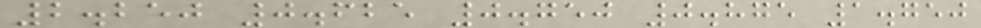2.250 0.625 0.750 0.875 1.750
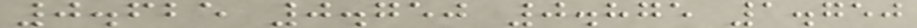0.625 0.750 0.875 1.750
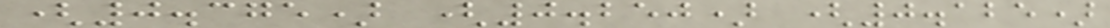(0.375) (0.250) (0.125)
